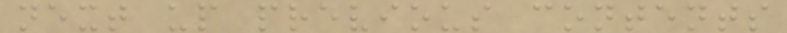next up previous contents
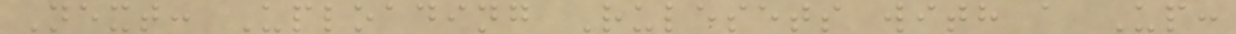Next: Uploading Rulesets with a Up:
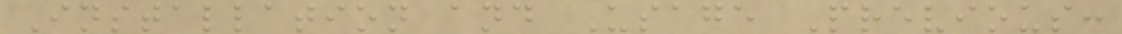Installation and Usage Previous:
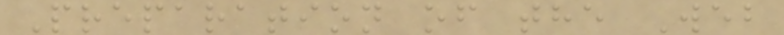Preparation of the Web
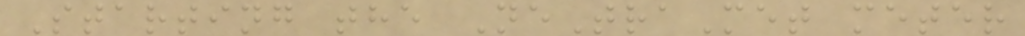Starting the NeTraMet meter
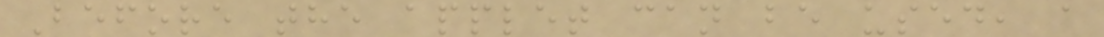Before the applet can be used, a
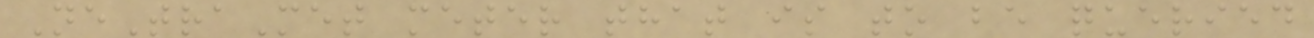NeTraMet meter that is to be queried
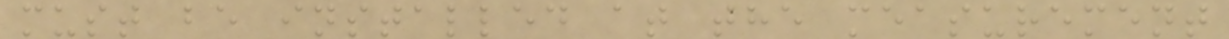must be installed at the measurement
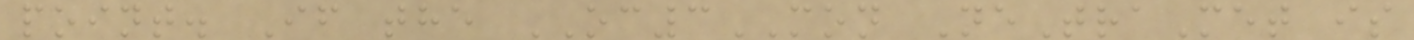point. If the OC3MON NeTraMet is
